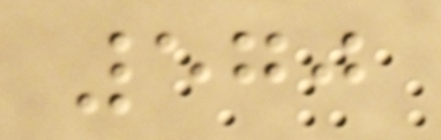570
